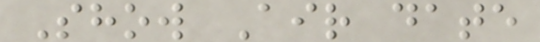Show Air date
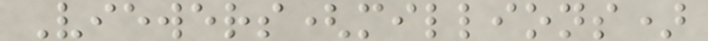Viewers(millions)
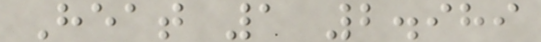Heat 1 2.989
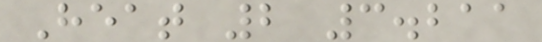Heat 2 3.211
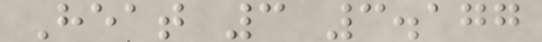Heat 3 3.177
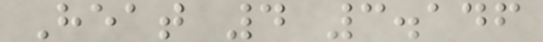Heat 4 3.146
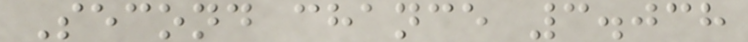Second chance 3.038
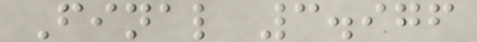Final 3.976
